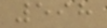598
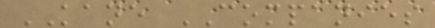KANE COMPANIES
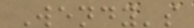Wendy's
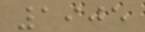1905
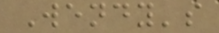Wendy's
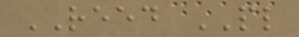REED PL
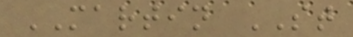MARTIN ST
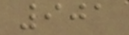901
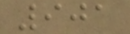901
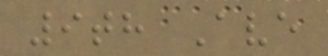9th Ave
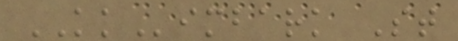KKimbark St
